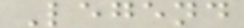Legend
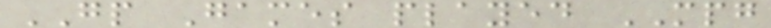GP Games played MPG
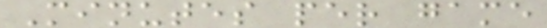Minutes per game
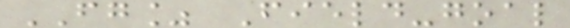FG% Field-goal
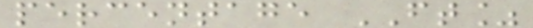percentage FT%
